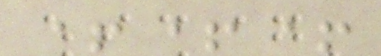+++
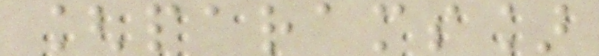[params]
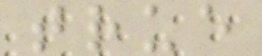true
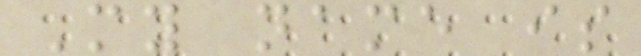My name is
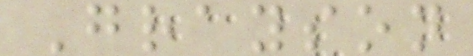Grayson
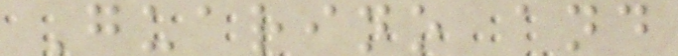Guarino and
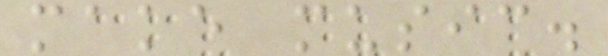make music.
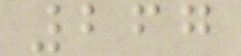267
